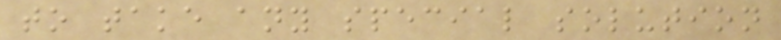to take any special solution
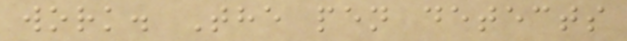work. The pen detects
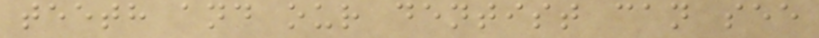teeth and our dentist can see
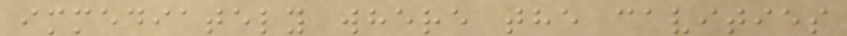immediately where the cavities
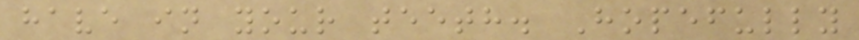have in your teeth. Hopefully
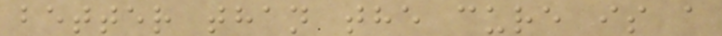better than the cure is a
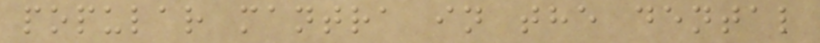popular mantra in the dental
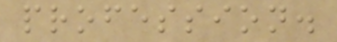profession.
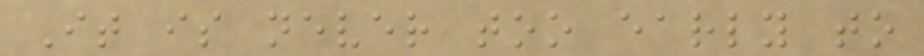It is never too early to
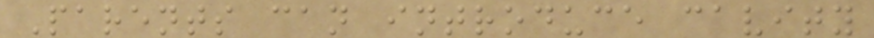Parents can introduce cavity
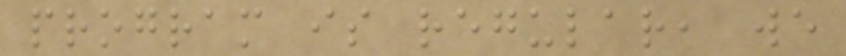program is regular, we
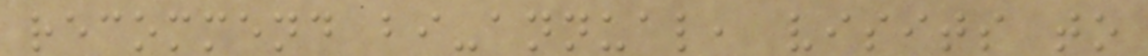recommend bi-annual, visits to
